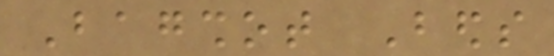Bagshot Beds
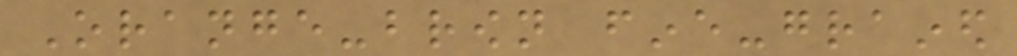Orange-brown fine-grained
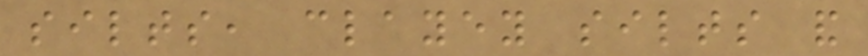silts, clayey silts and
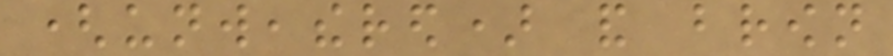(unweathered) and brown
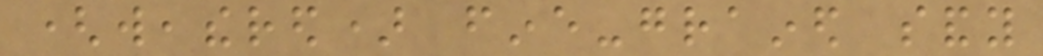(weathered) fine-grained sandy
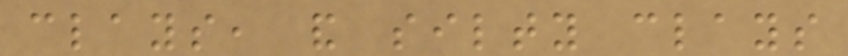clays, and silty clays
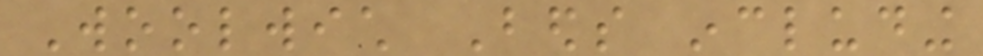Woolwich Beds including
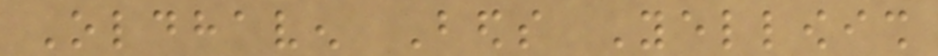Oldhaven Beds Yellowish
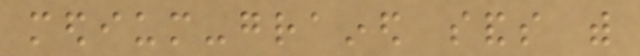medium-grained sands with
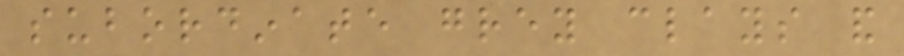subordinate grey clays and
